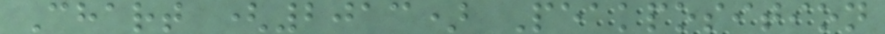Chart (2013) Peakposition
